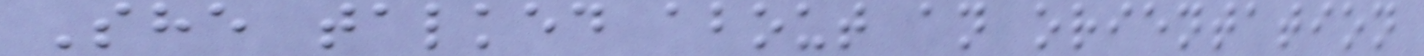She talked about an orientation
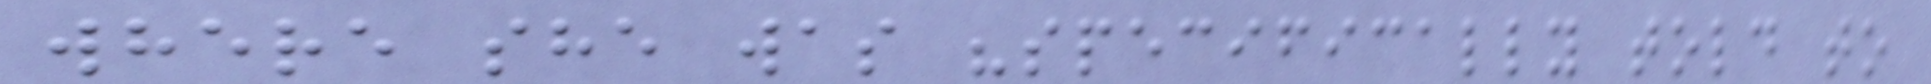where she was "specifically told to
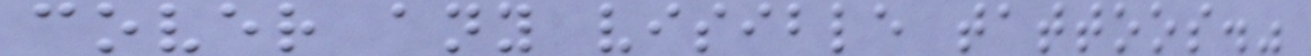cover any visible tattoos."
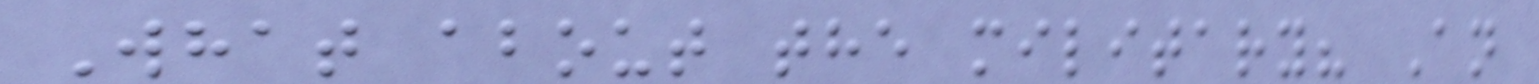What about the military? An
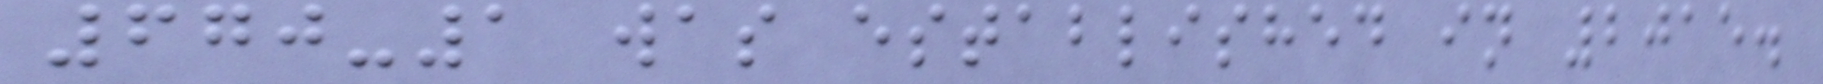670-1 was established in 2015.
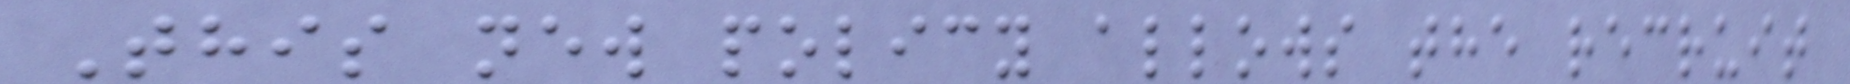This new policy allows the recruit
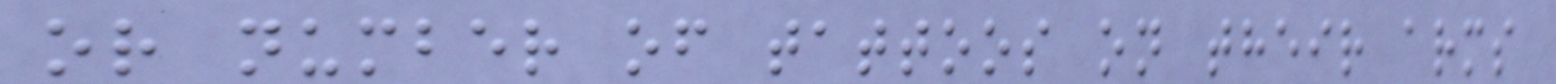or number of tattoos on their arms
